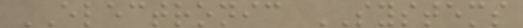ELECTRONIC SYSTEMS
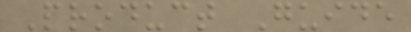Product Guide
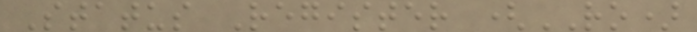Status Register (RO)
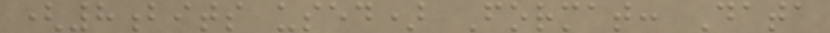(8bits used) Format: Data
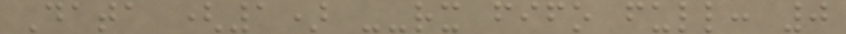Data (1) --rx fifo full: 0
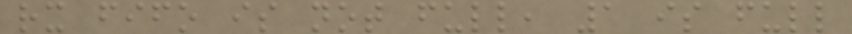rx fifo is not full, 1 is full
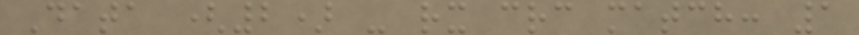Data (2) - rx crc match: 1
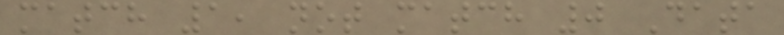match 1, not match 0 Data
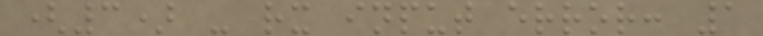(3) - rx input error: 1
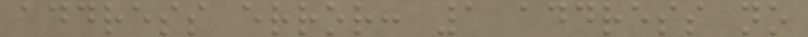address error: 1 address no
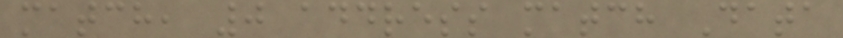match, 0 address match Data
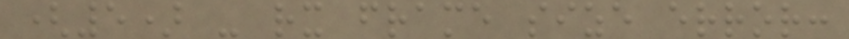(5) - rx frame size error:
